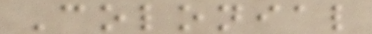Colonial
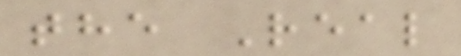the Real
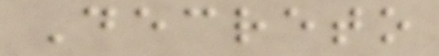Decreto
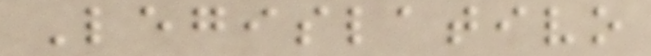Legislativo
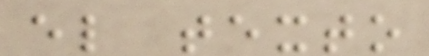el texto
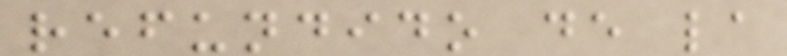refundido de la
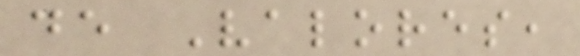de Valores,
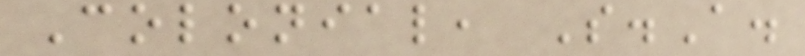Colonial, S.A.
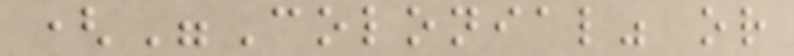("Colonial" or
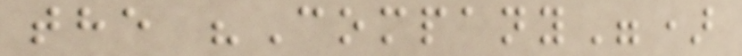the "Company")
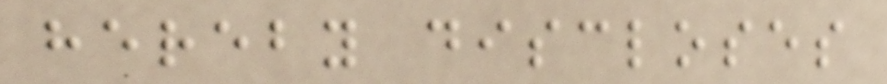hereby discloses
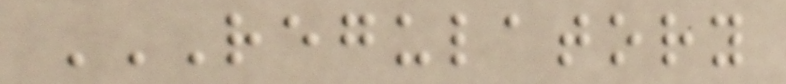REGULATORY
